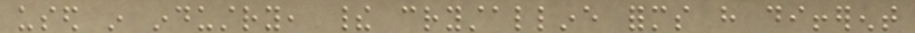used in industry, their crystalline forms have different
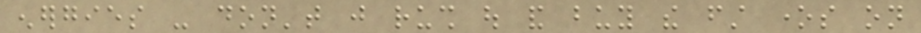energies - don't just rush out and buy the first ones on
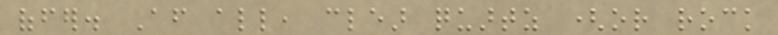offer. After all, clear quartz (or rock
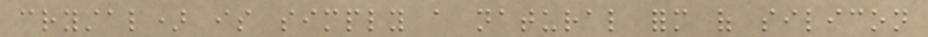crystal) is simply a natural form of silicon
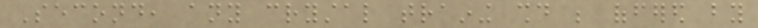Second, any crystal training should be offered by
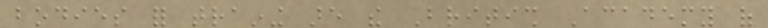bodies for training are the British Academy of
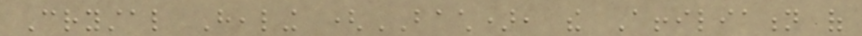Crystal Healing (BACH), the Affiliation of
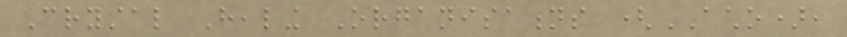Crystal Healing Organisations (ACHO),
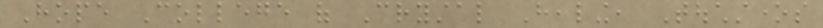Hope College of Crystal Healing, Touchstones
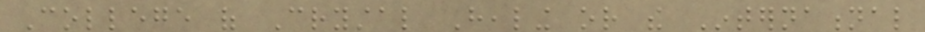College of Crystal Healing or the International
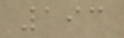193
